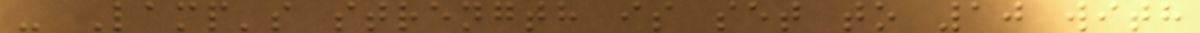- Lamp's strength is set to 10 with
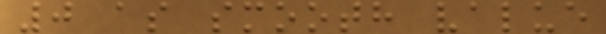0 as smooth value
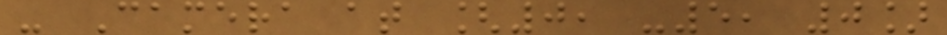- Camera at [0, -5, 0]
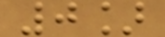0]
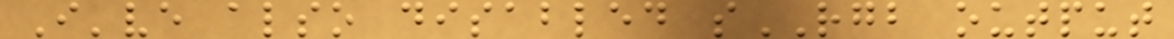I've also disabled sRGB output
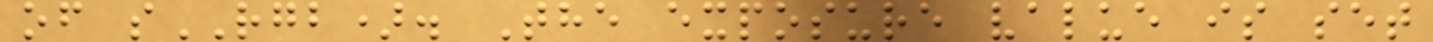of sRGB). The exposure value is set
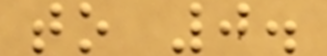to 0.
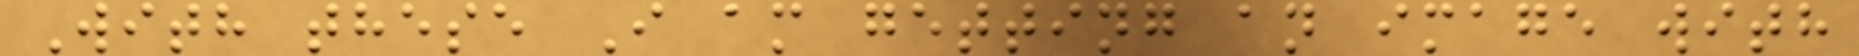With these I am getting an image with
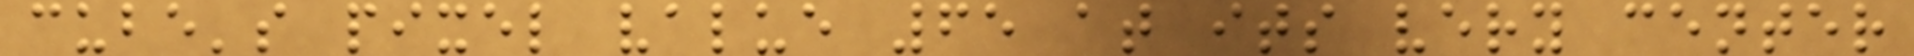cube's pixel value 65 at its very center
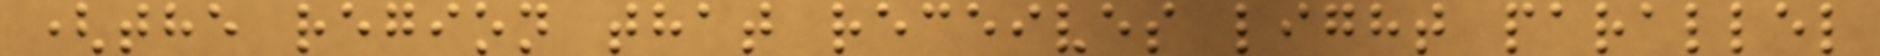(the region that receives light parallel
